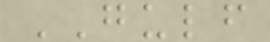GULF
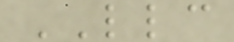LLC
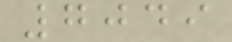7049
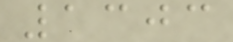1303
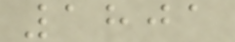1801
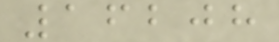16208
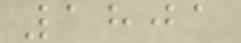1801
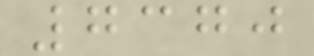7370
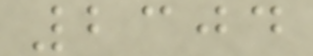2304
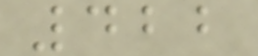422
